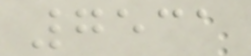7531
